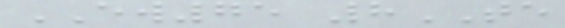EW75 8TE
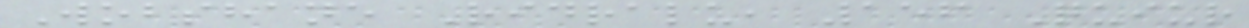Wobshane Ridralu, 156 Quiur
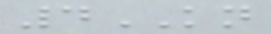4KN
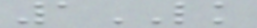1LK
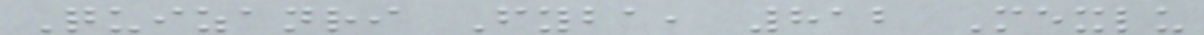Quizanri Fyba, 812 Mexlu
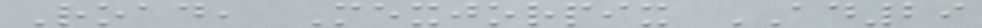Road, Mexjorpix AD29
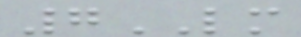7LM
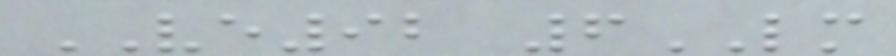VE92 6LM
